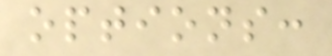options:
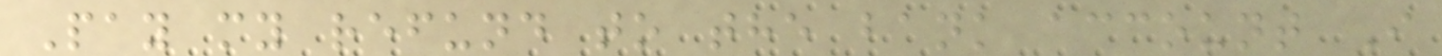Pay my refund to the bank account I
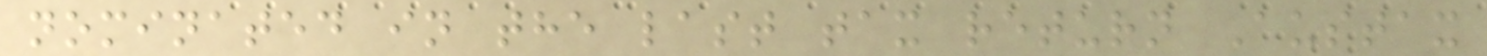nominated in the last tax return Austax
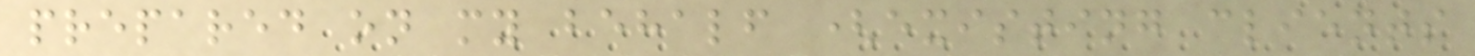prepared on my behalf (existing clients
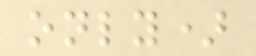only)
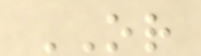OR
